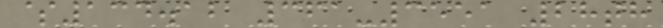$134.12 361-3551 28th
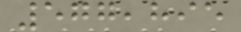577,895
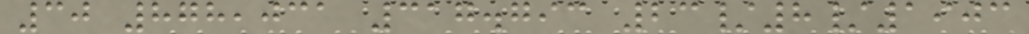30 878,031 317.793 23/8/1903
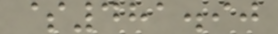$481.90
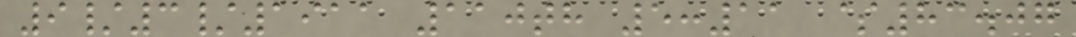9/3/1911 110th 5:11 $83.07
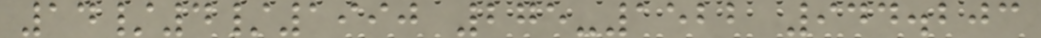14/4/1990 275-1522 944.203
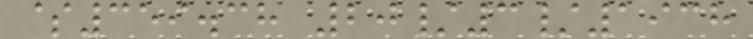$359.38 20/3/1938
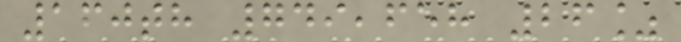160th 749,658 26%
